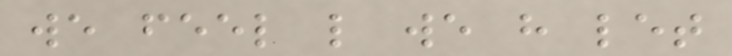we feel like we have let
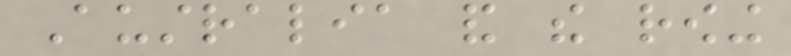Australia and the rowing
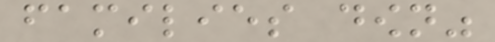families down"
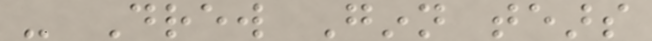- Drew Ginn tears
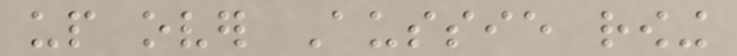up over Aussie rowing
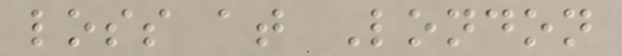loss at London
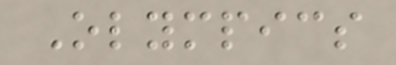Olympics
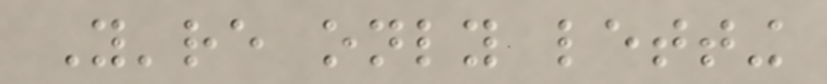You're only letting
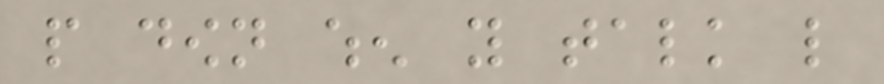people down when you talk like
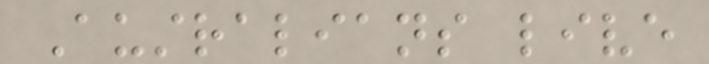Australians live
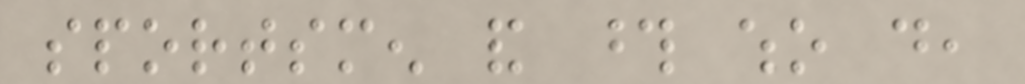sportsmen and those who do,
